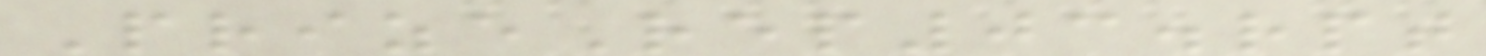PrizeRep03.rpt
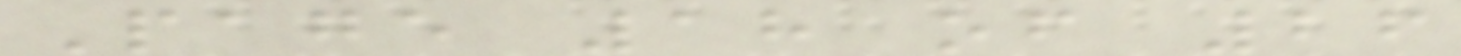Page 18 of 26
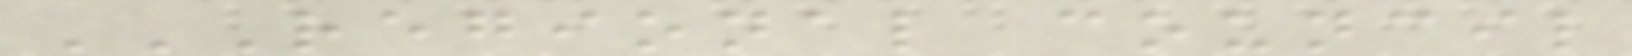REGIONAL COUNCIL
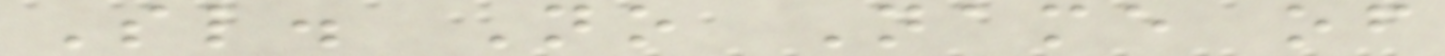Sl. No Name of
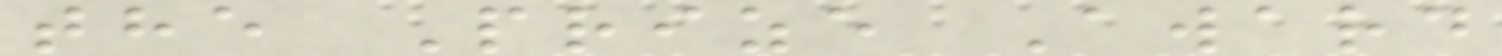the Prize Award
